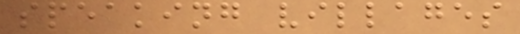speaking villages
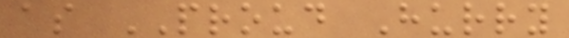as PROUD Hurry
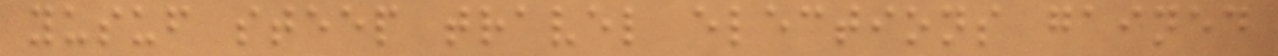yusuf steep travel elections gained
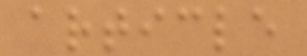article
